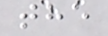the
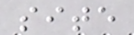site
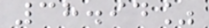38.94%
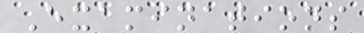Examinations
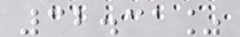32.31%
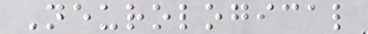Neurological
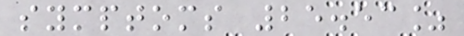symptoms 25.53%
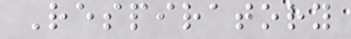Respiratory
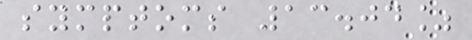symptoms 13.04%
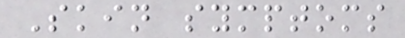Skin symptoms
